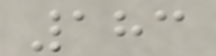183
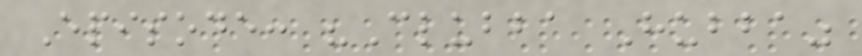Episode: "Clubba Hubba"
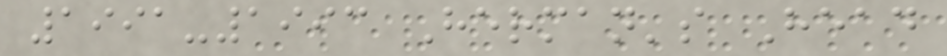1991-1993 Herman's Head
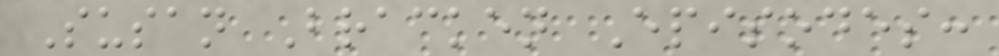Susan Bracken Episodes:
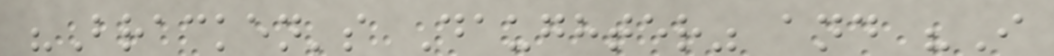"Bracken's Daughter" and "I
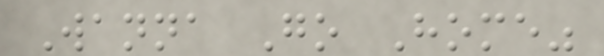Wanna Go Home"
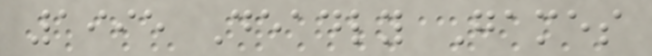1995 Deadly Games
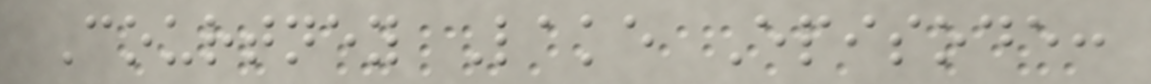Courtney Lake Episode:
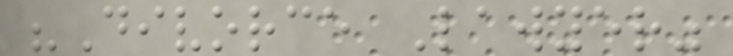"Divorce Lawyer"
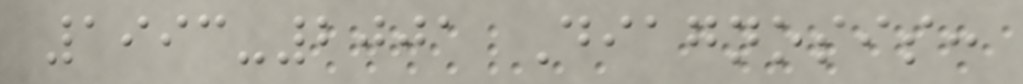1993-2001 Diagnosis:
